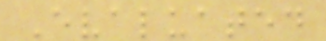Evaluated
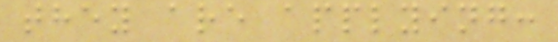they are applying:
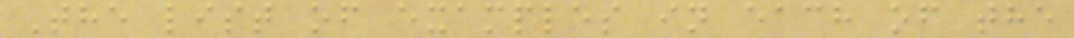The list of examples in each of the
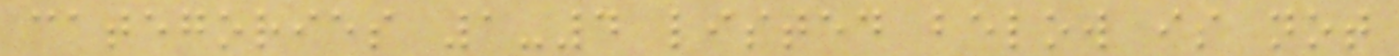categories 1-4 listed below is not
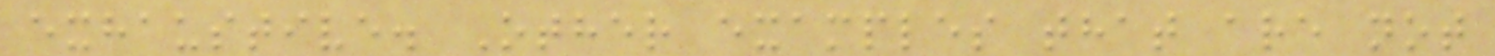exhaustive. Other examples that are not
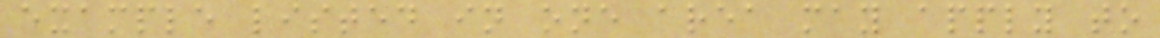example listed in one area may apply to
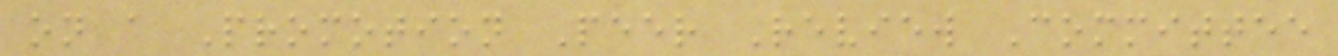on a Promotion Peer Review Committee
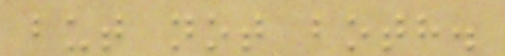but not both.
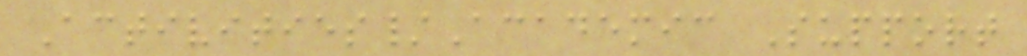Activities/Academic Support
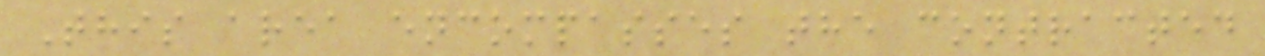This area encompasses the contracted
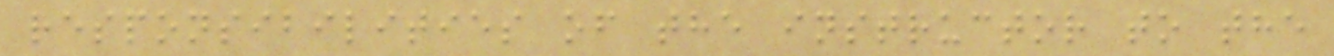responsibilities of the instructor to the
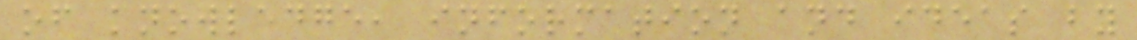of knowledge, information and ideas by
